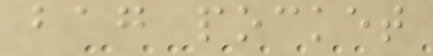bag pocket
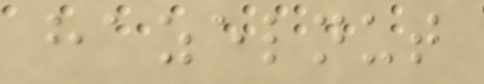hazelnut
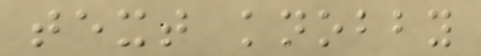text knobby
